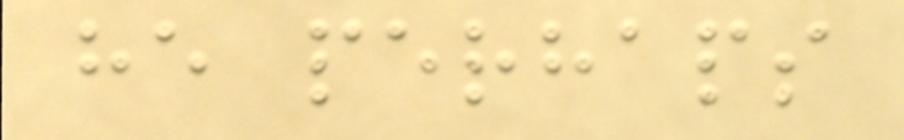he perhaps
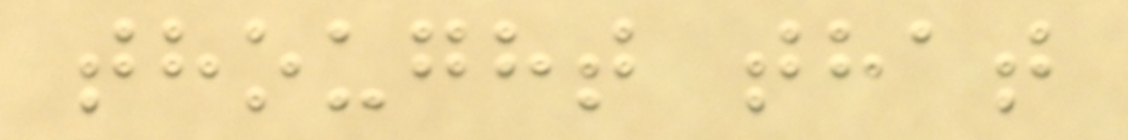thought that
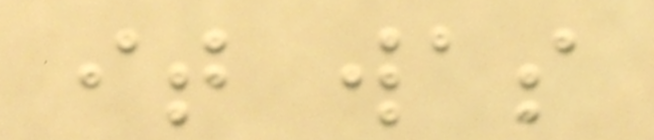it was
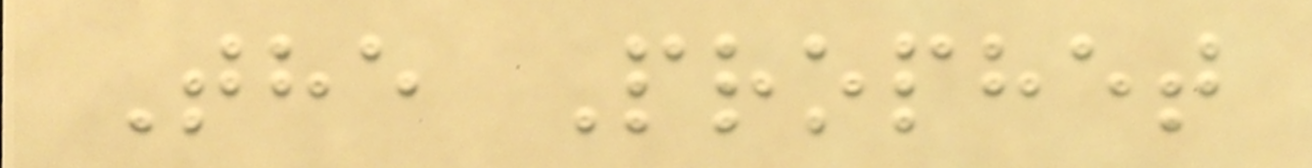The Prophet
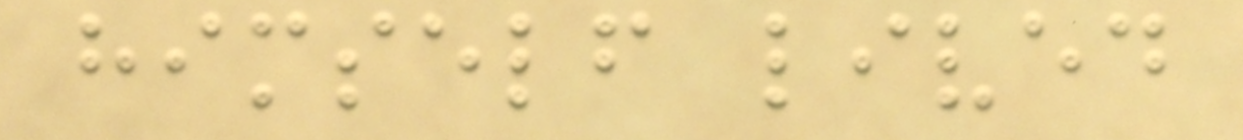himself lived
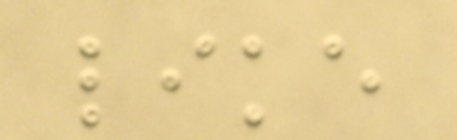like
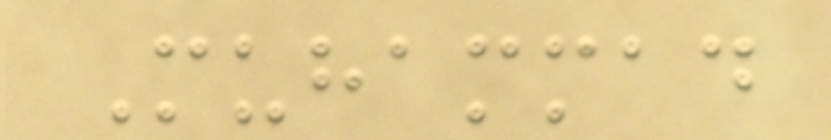Muhammad
